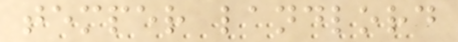temper landlord
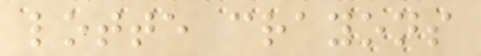lotte crayons
